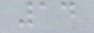14
